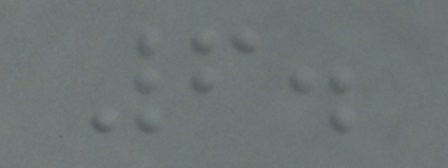6.
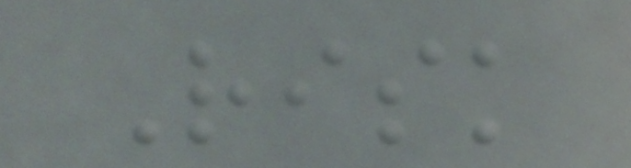Risk
